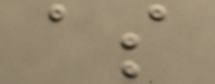as
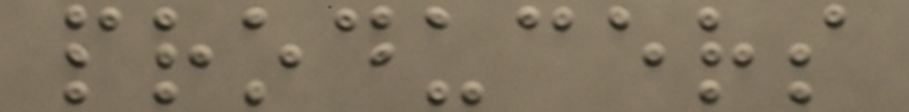producers
